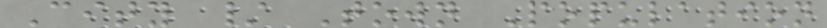City / Town Population
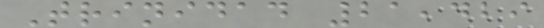Trinidad 21,429
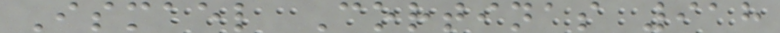Ismael Cortinas 918
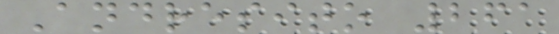Andresito 261
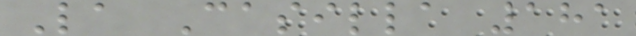La Casilla 181
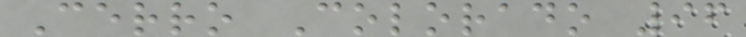Cerro Colorado 96
